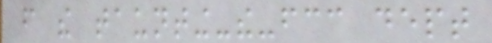from the taunting-the-fcc dept
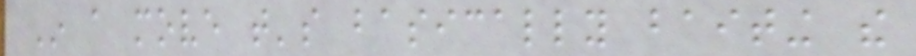In a move that's basically baiting the
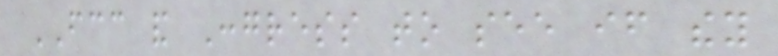FCC and Congress to see if they
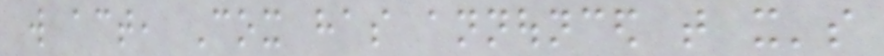will act, Cox has announced that it's
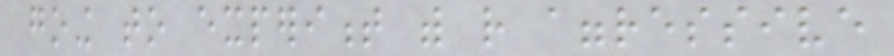going to experiment with rather aggressive
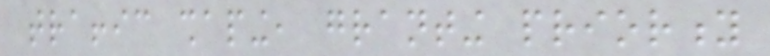traffic shaping, granting priority
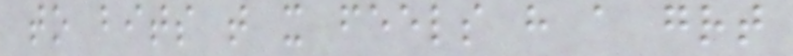to bits that it feels have a great
